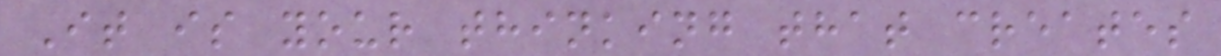It is your thinking that creates
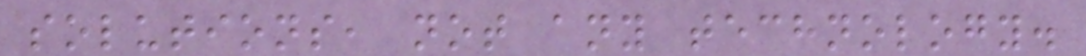solutions, not any technology.
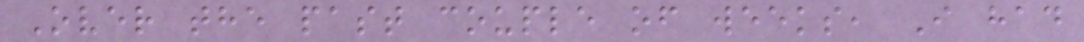Over the past couple of weeks, I had
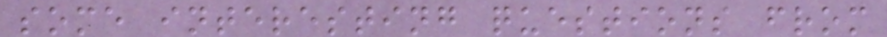some interesting questions from
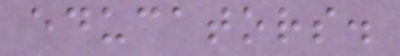educators.
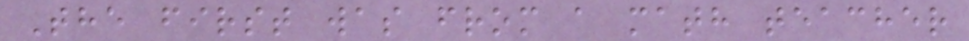The first was from a math teacher
